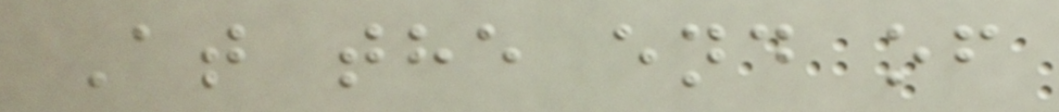At the end of
